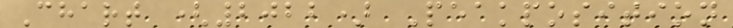Chart (2022) Peakposition
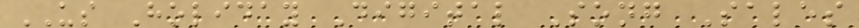US Holiday Digital Song Sales
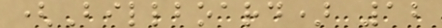(Billboard) 12
